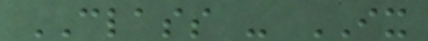CLASS - IX
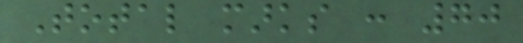Total marks : 70
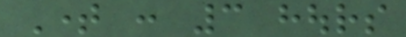Time : 3 hours
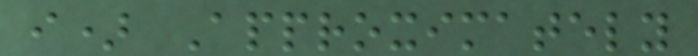i) Approximately
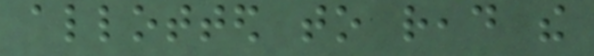allotted to read the
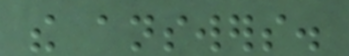the answers.
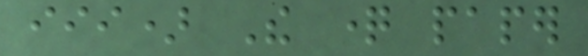iii) The question paper
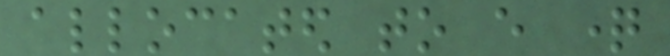allocated to every question
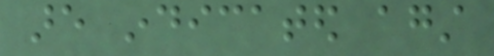are indicated against
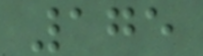175
